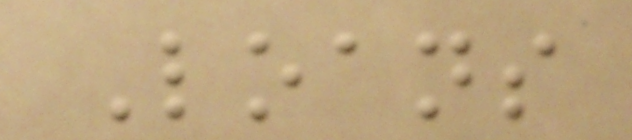Loans
